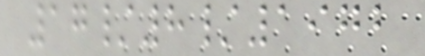17/8/1972
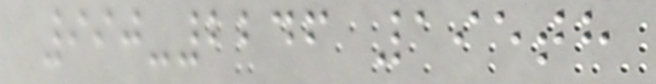990-2246 195th
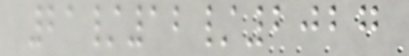21/12/2027
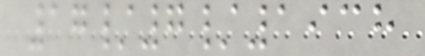17/7/1938
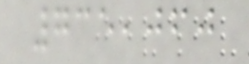735,060
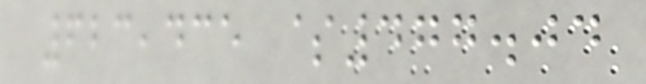623,435 $477.04
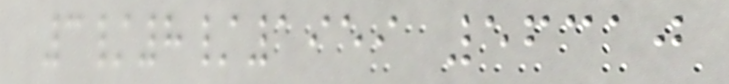3/8/1959 56310
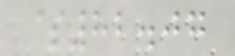$82.07
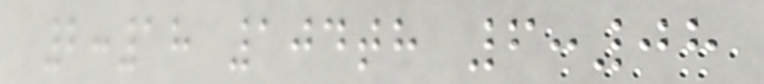2:18 104th 6:08
